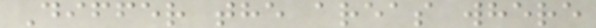Differ the areas where
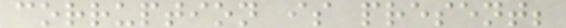corruption is present;
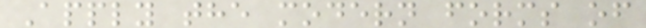Apply the modern forms of
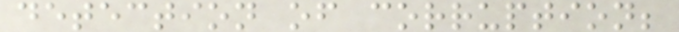detection of corruption;
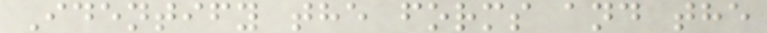Identify the forms and the
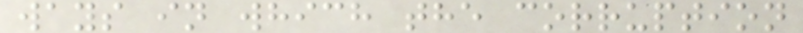ways in which the corruption
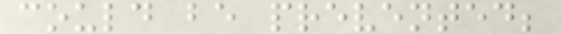could be prevented;
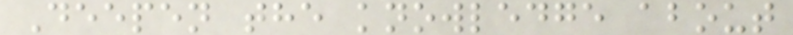Deepen the knowledge about
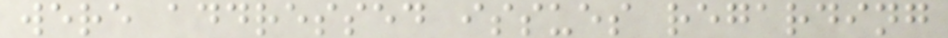were addressed issues regarding
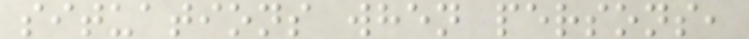situations when persons,
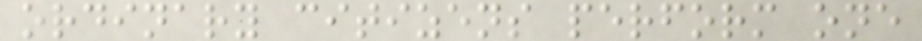ordinary citizens perform one
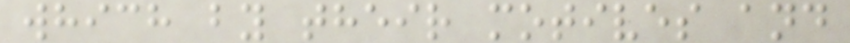which by their motives and
